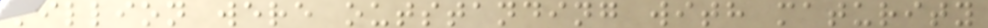million were outstanding with maturity
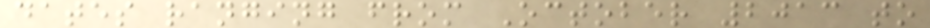dates ranging from October 2013 to
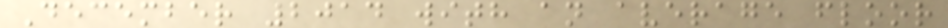December 2014 with an average floor
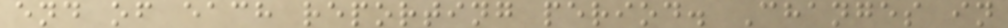end of each reporting period. Changes in
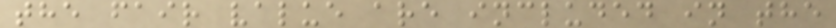the fair value are included in the
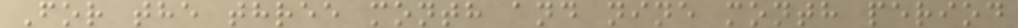For the three month and nine month period
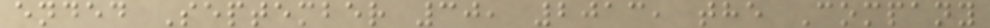ended September 30, 2013, the Company
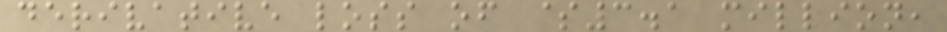derivative loss of $3.1 million,
